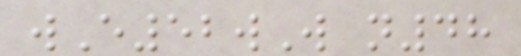wE52wW n48
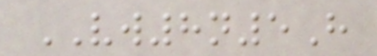VW8n5H
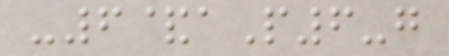-6&aP6-g
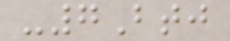-7Btj
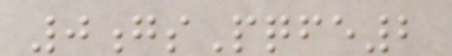0gsPqfe2
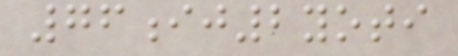76ij2yoti
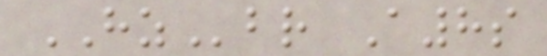HZbr A8s
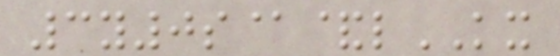3y0s@&lKX
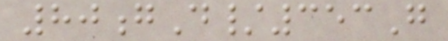80gD/353G
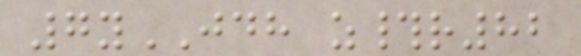7yJDH z#r82
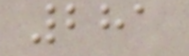281
